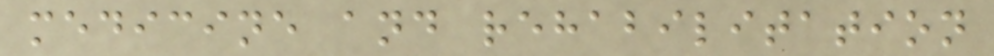medicine and rehabilitation
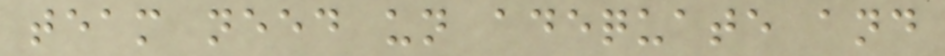team need un adequate and
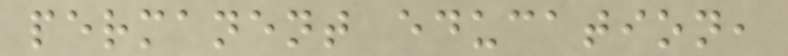permanent education,
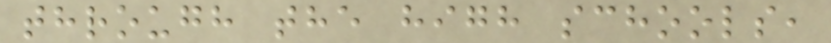through the high schools,
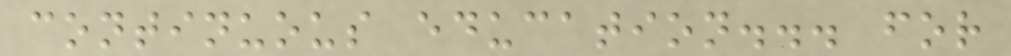continuous education... for
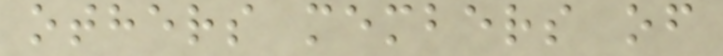others members of
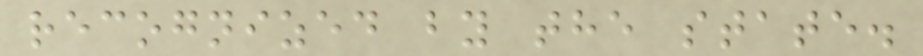recognized by the state.
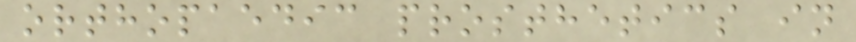orthopaedic prosthetics in
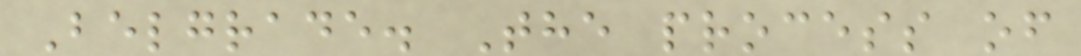Belgrade. The process of
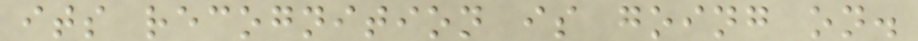its recognition is going on.
